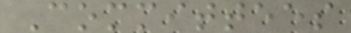Committees
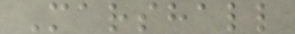Marshall
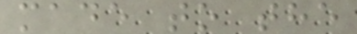made to the
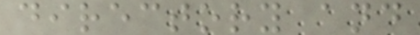directory and
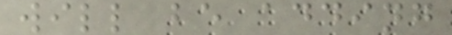will be adding
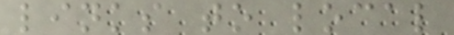links to local
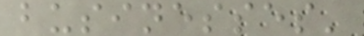businesses'
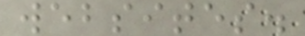websites.
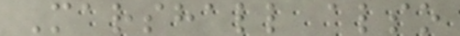Marshall also
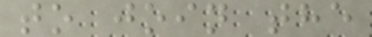to join the
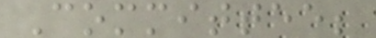Committee;
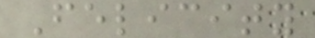Felicity
